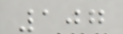107
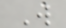W
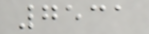7531
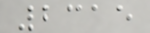2315
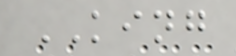KING
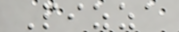Pizza
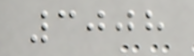3008
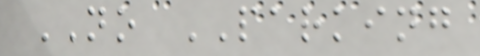NO PARKING
